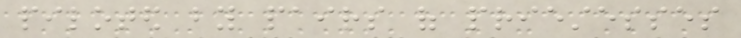piloted by pairs of priestesses
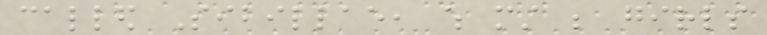called Sibillae, which must be girls
